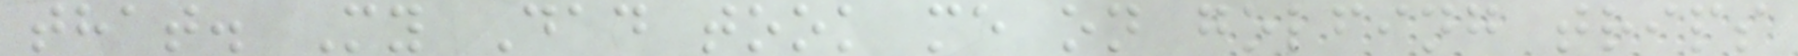that. My Dad took me on golfing trips
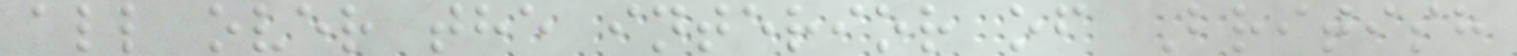all over the interior of British
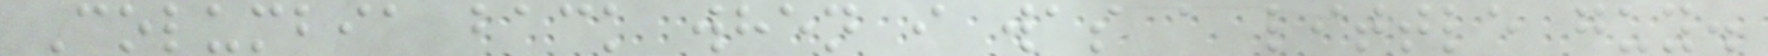Columbia back when i was a little guy.
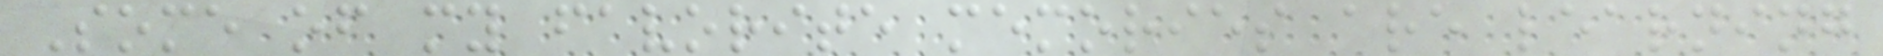Some of my favorite memories are learning
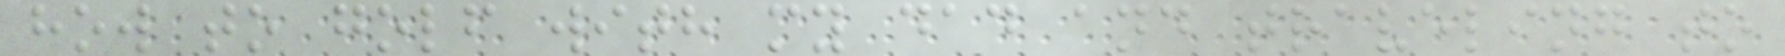how to golf with my dad and traveling to
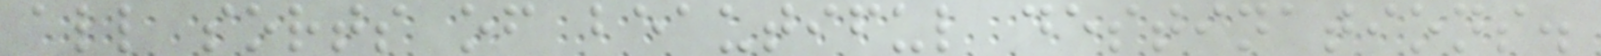all sorts of beautiful destinations.
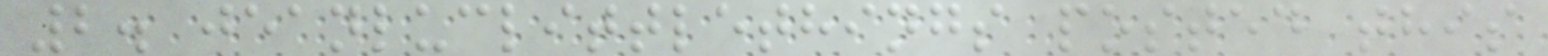2. jeanluclittlethings posted this
